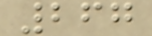267
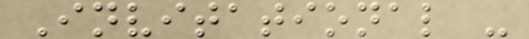Invitational -
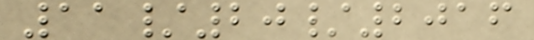11/20/2016
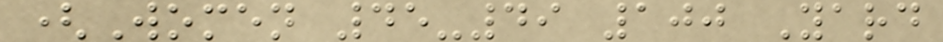(Women 45-49 100 Yard
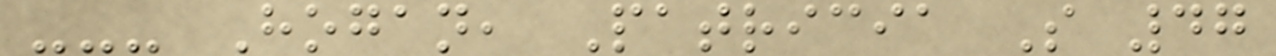--- Hogan, Patricia S 47
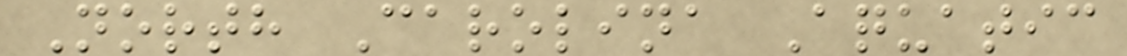North Carolina Aquatic
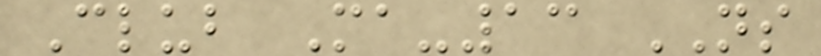Club Ma-13 NS
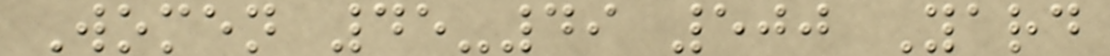Women 45-49 500 Yard
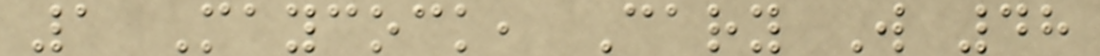1 Maycock, Cary W 48
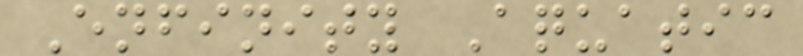Enfinity Aquatic
